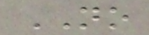NO
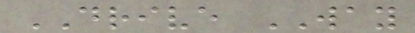DRIVE WAY
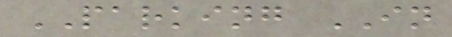PARKING IN
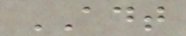ADT
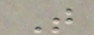T
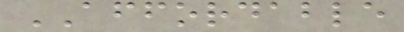AFFORDABLE
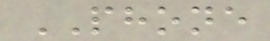PHONE
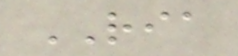RIA
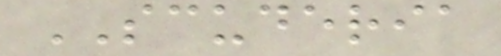SCUDERIA
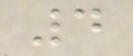4
